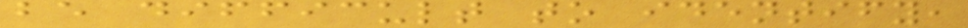be difficult to identify,
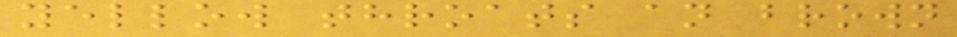yellow throats an brown
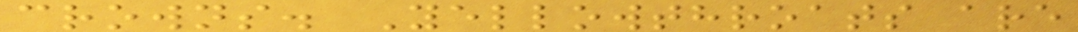crowns. Yellowthroats are
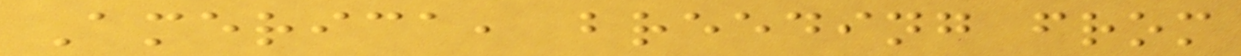America, breeding from
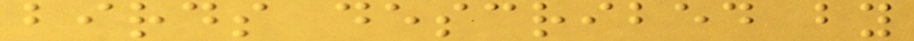birds described by
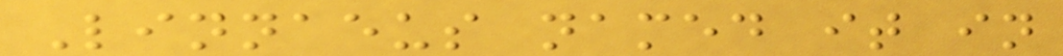Linnaeus named it in
